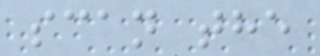scan the
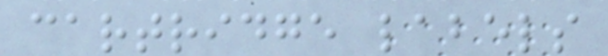cartridge labels
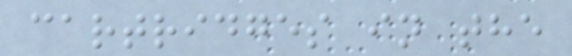cartridges in the
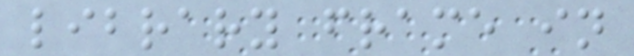library frame in
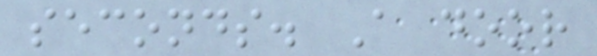seconds. A door
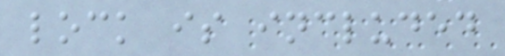lock is included
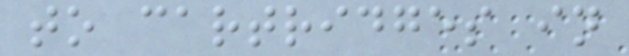to cartridges in
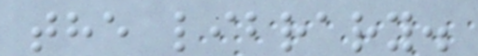the library.
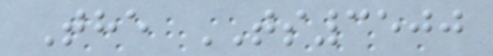The TS3500
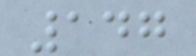147
